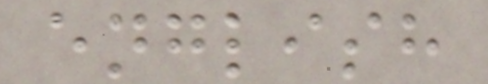english
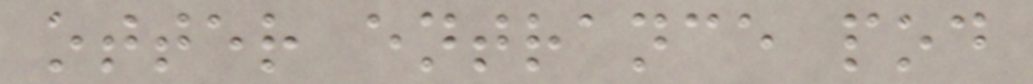otter entrance pod
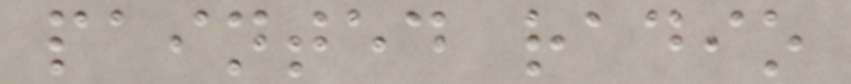painted radio
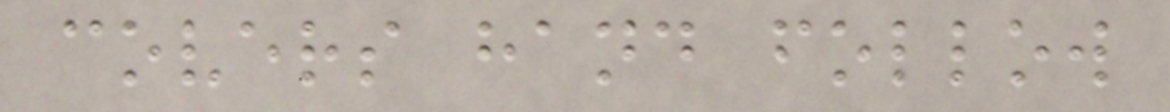covers hand follow
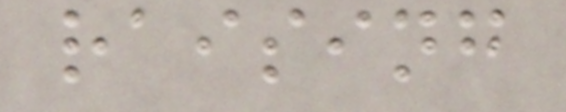raising
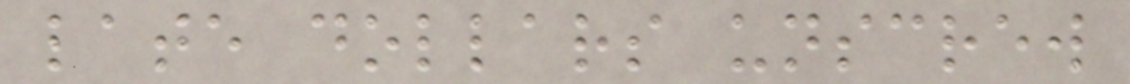late dollars unscrew
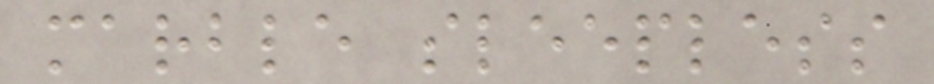marble sleepless
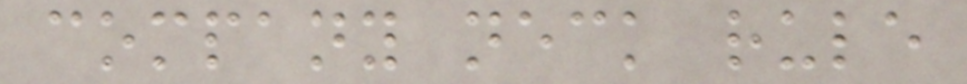company neck rule
